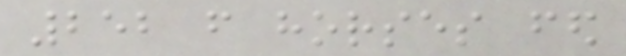252 from horses fed
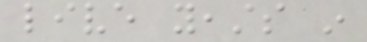live yeasts in
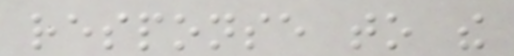response to the
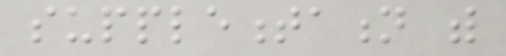supplementation with
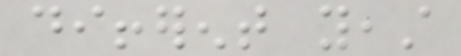different yeast
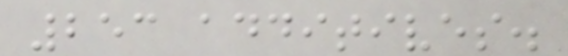253 additives.
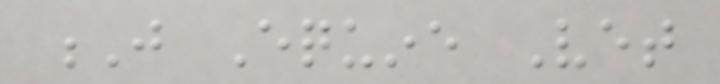J Equine Vet
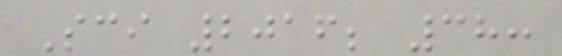Sci 2016; 38:
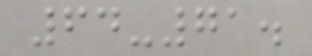64-71.
